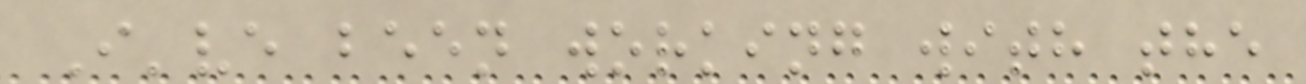I've been working with the
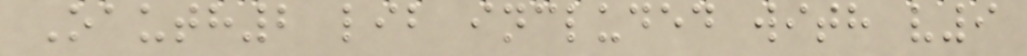Oauth2 lib included with v9
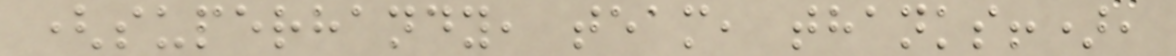(superhandy, team, thanks!),
